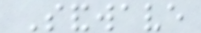Sandwave
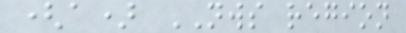(a) NWS region
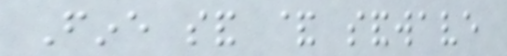Fine sand & sandwave
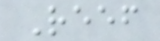Reef
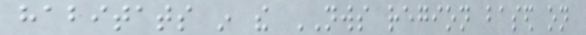habitats in the NWS region based on
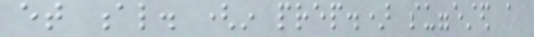et al. (in prep.) suggested a
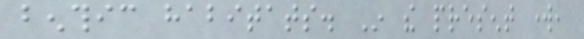benthic habitats. In the present work,
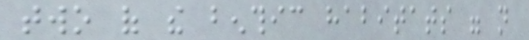two of the benthic habitats were not
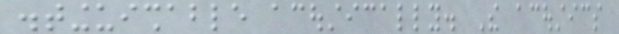distinguishable acoustically. The acoustics
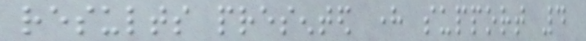results presented here support 4
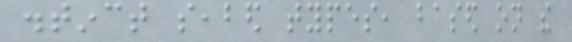distinct seabed types, based on the
